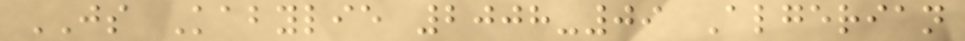JS Kabylie 2008-09 Algerian
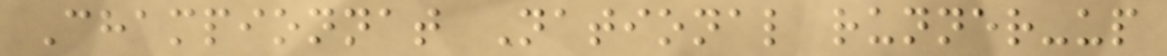Championnat National runner-up
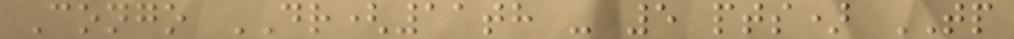Congo DR(11th - 5 pts) TP
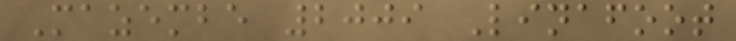Mazembe 2009 Linafoot
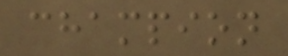champion
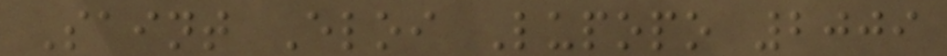Saint Eloi Lupopo 2009
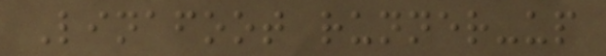Linafoot runner-up
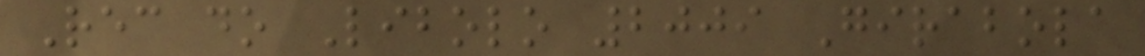Rec do Libolo 2009 Girabola
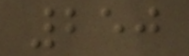250
